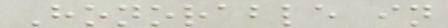Honorable in
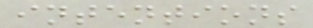intentions
